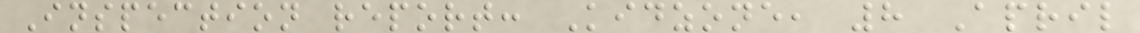Inspection report: Kidzone, 8 April
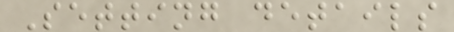Setting details
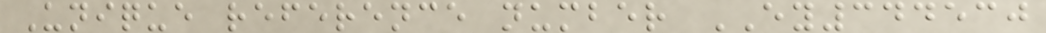Unique reference number EY344530
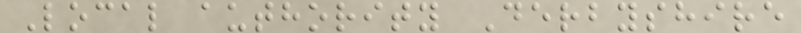Local authority Derbyshire
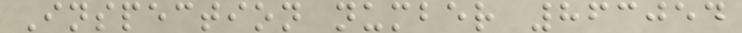Inspection number 863054
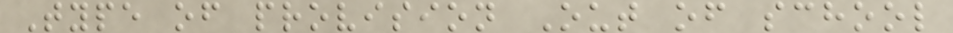Type of provision Out of school
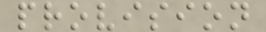provision
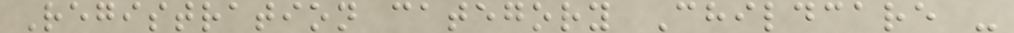Registration category Childcare -
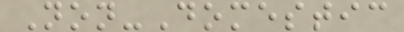Non-Domestic
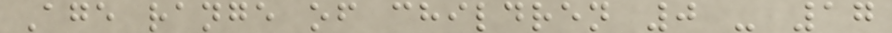Age range of children 0 - 17
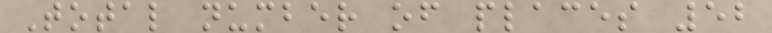Total number of places 52
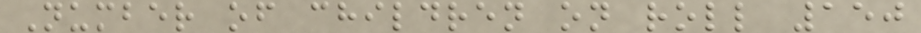Number of children on roll 150
